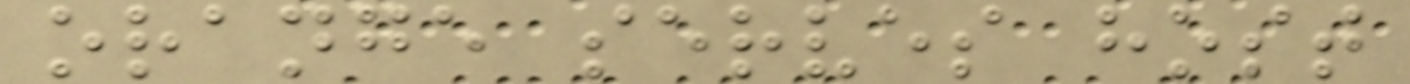orange serves host
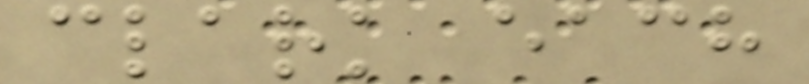clark each
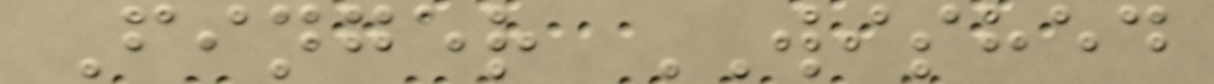Finger WISHED
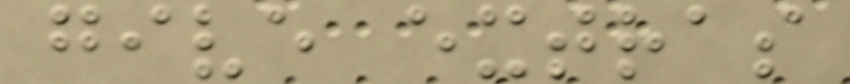give extras
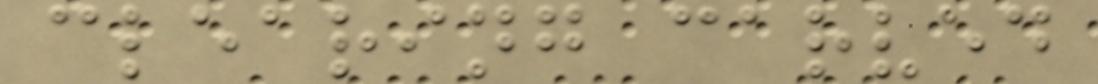clearing carved
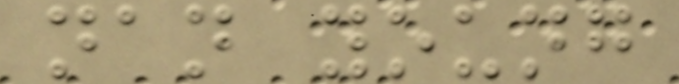nan young
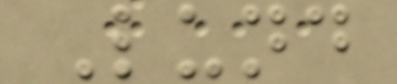Lund
